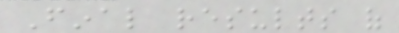Final results of
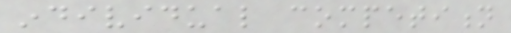individual competition
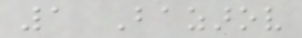1 Bazarov
